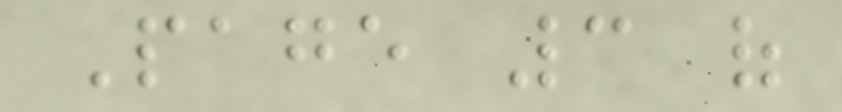Page 3 of
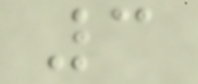3
